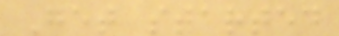Get started
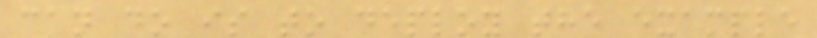can do is to deploy the example
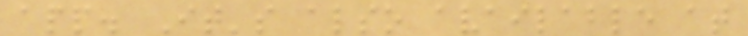app. It's also available at
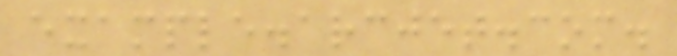example.arcjet.com.
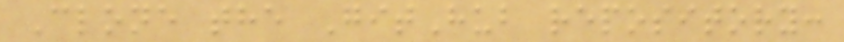Clone the GitHub repository:
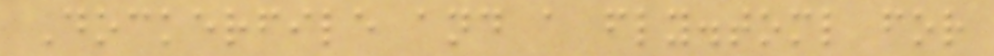Dockerfile and a fly.toml for
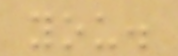you.
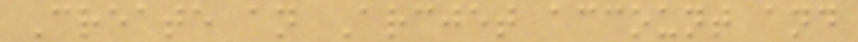Create an Arcjet account and
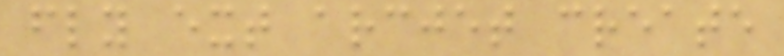fly ext arcjet create
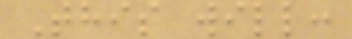This will:
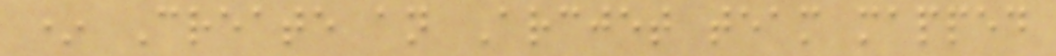* Create an Arcjet team mapped
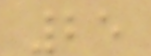25
